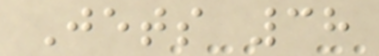Jets 38
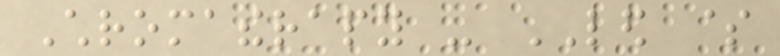Chromatherapy - LED $
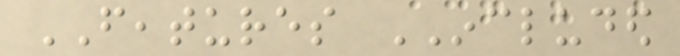FEATURES INCLUDED
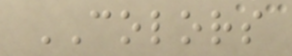COLORS
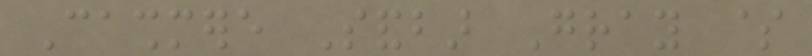Cashmere Sandbar Gray $
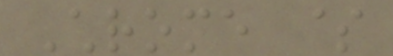Chrome $
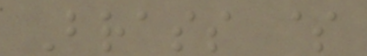Brass $
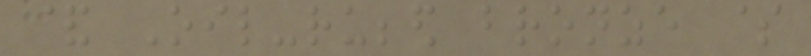& Oil-rubbed bronze $
